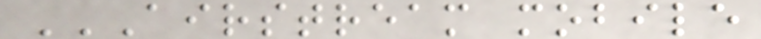AIRSTREAM MOBILE
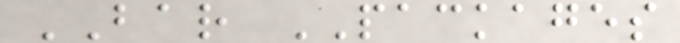BAR PACKAGES
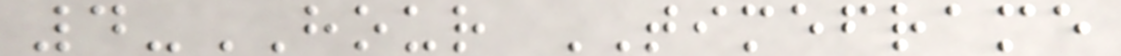4-HOUR TIMEFRAME
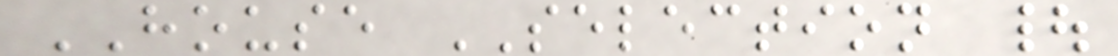HOUSE SELECTION |
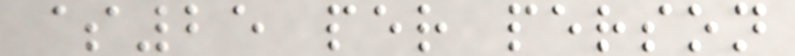$25 per person
